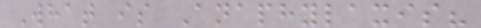What is Anaphylaxis?
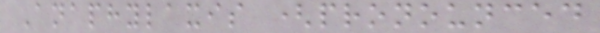Anaphylaxis (pronounced
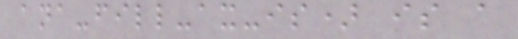ana-fill-ax-is) is a
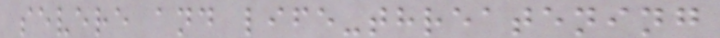severe and life-threatening
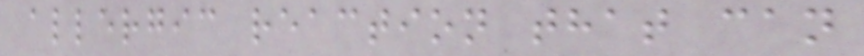allergic reaction that can
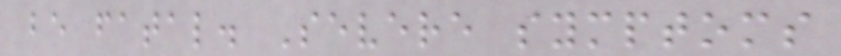be fatal. Severe symptoms
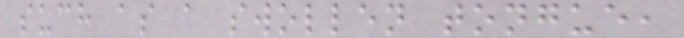such as a swollen tongue,
